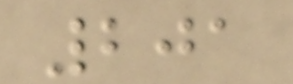201
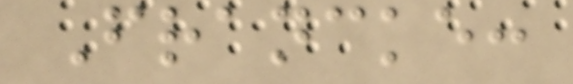Francke:
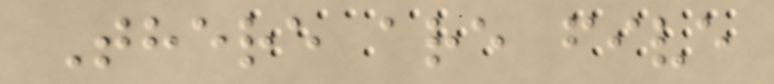There are five
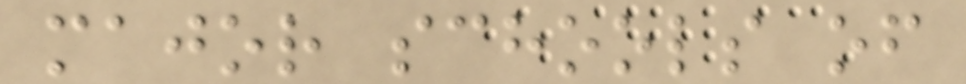major schools of
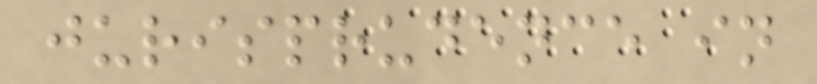jurisprudence in
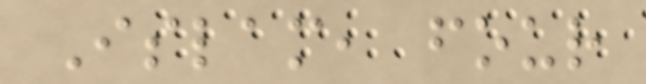Islam, four
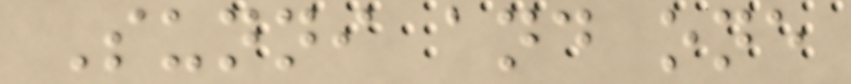Sunni and one
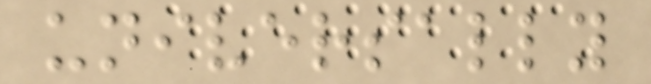universally
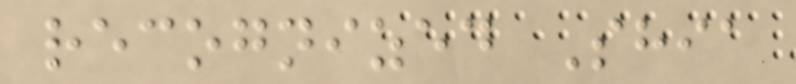recognized Shia
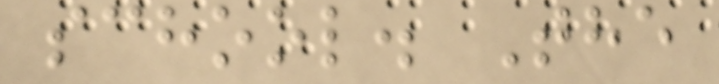school. The
